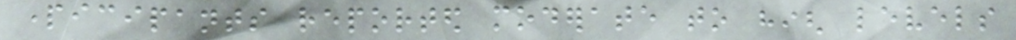participants reported moderate to high levels
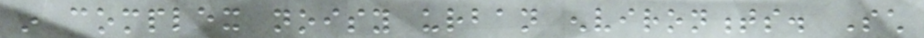in complex noisy urban environments. Such
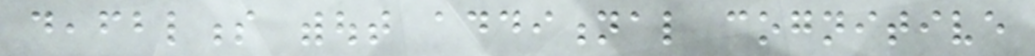deafblindness without additional cognitive
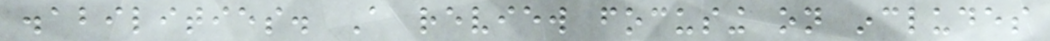disabilities. A review focusing on includes
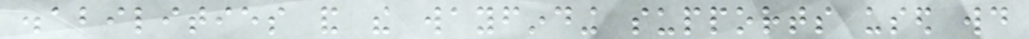disabilities and the wayfinding supports used would
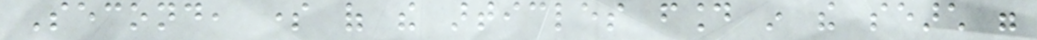Second, some of the articles found in the search were
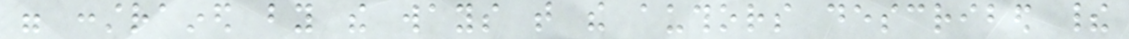were constrained by the ways that the authors described their
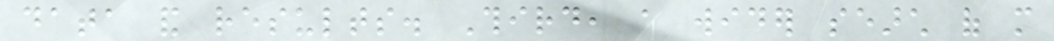data and results. Third, a wider search of more
